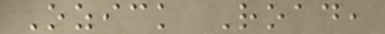Ozick Road,
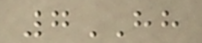7HH
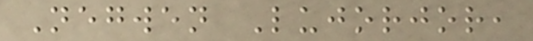Negwen Lujorjor,
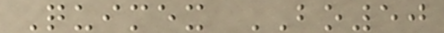Quimex BO50
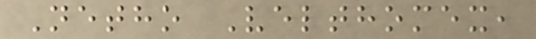Netho Velthomex,
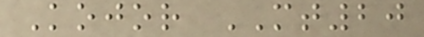Kojor MT20
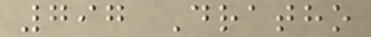797 Dratho
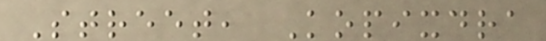Street, Kopixdra
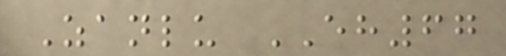Zanlu EH67
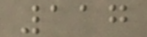117
